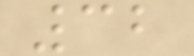32
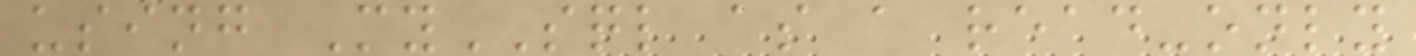using MySQL as a read-only
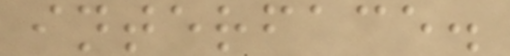interface.
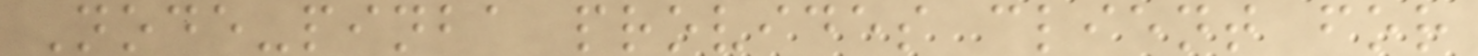Node-pinba provides client for
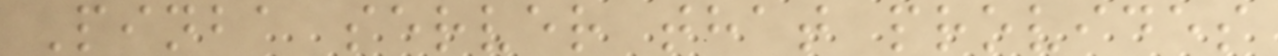Pinba server that provides
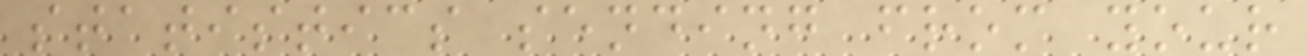statistics sending from your
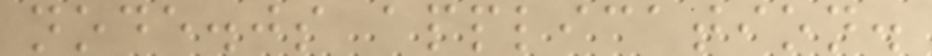node.js application.
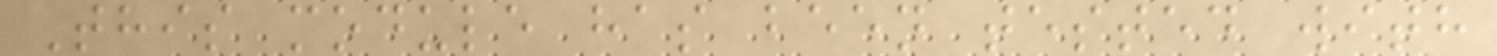This module has been tested with
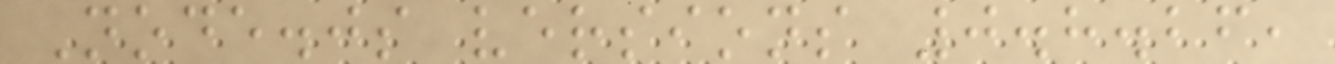Node.js versions 0.8.26,
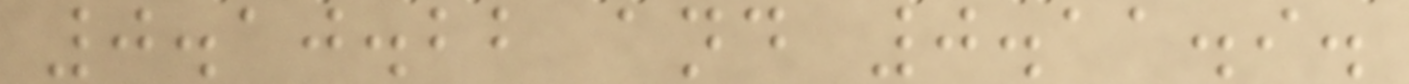0.10.22 and 0.11.9.
